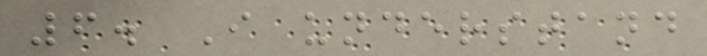6. I understand
